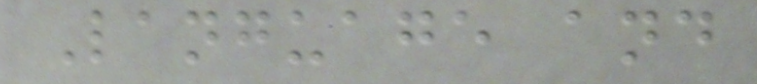Language and
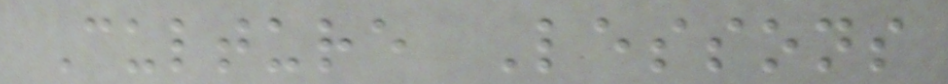Culture Lessons
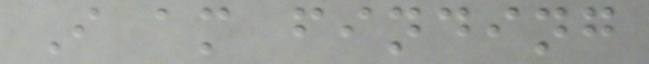I am finding
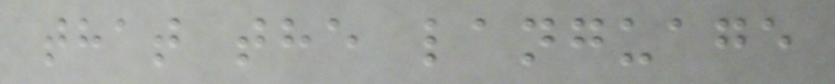that the language
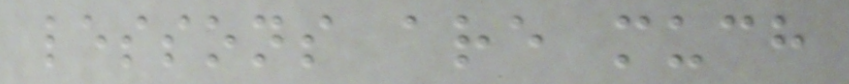lessons are much
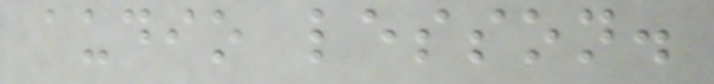audio lesson.
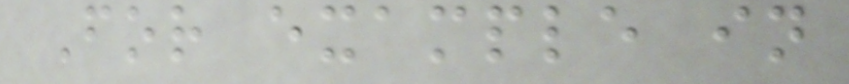For example in
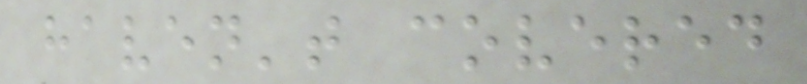haven't covered
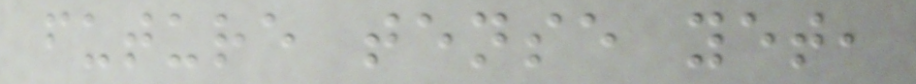future tense yet,
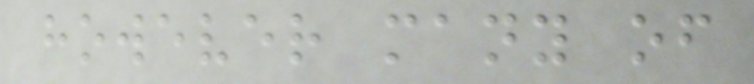however many of
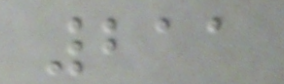211
